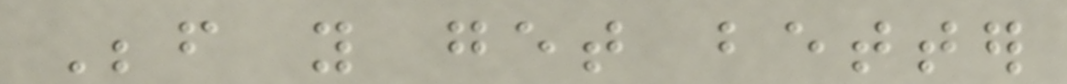Before you get better
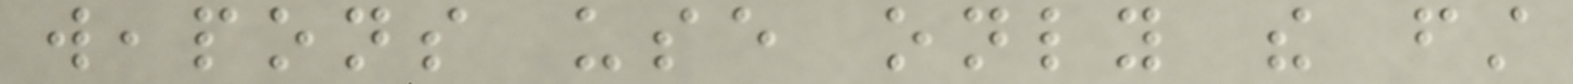weapons use only the first
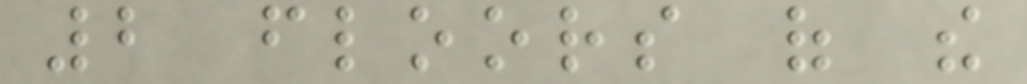2 floors of the
